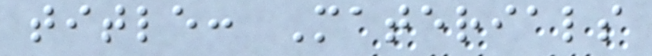title: Materials
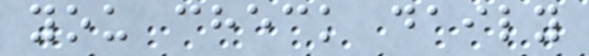you check daily
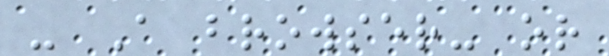- A browser- or
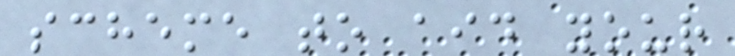scheme to aid your
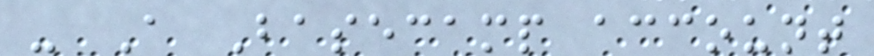- A Basecamp account
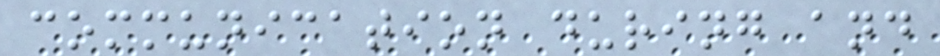communication during and
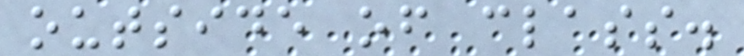outside of class.
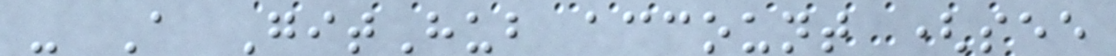- A GitHub account (see
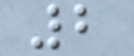2
